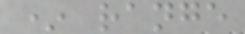* range
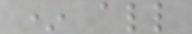* all
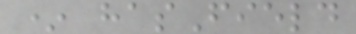* hasField
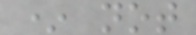* not
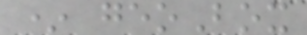* geoBox
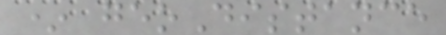* geoDistance
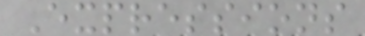Expressions
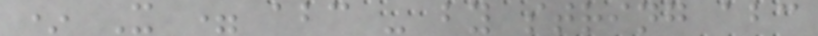* X = abc - by string abc
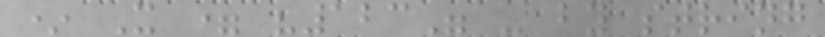* X = "123" - by string
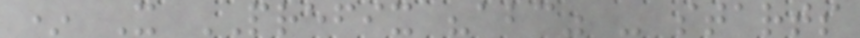* X PREFIX "abc" - starts
